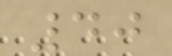40
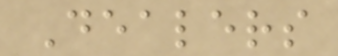Dealers
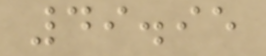49.95
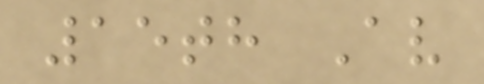15th Av
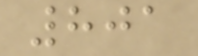801
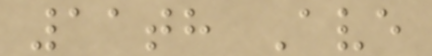11th Ave
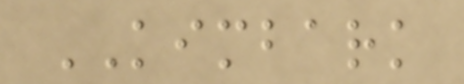KIMBARK
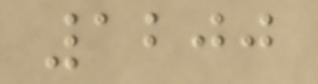1200
